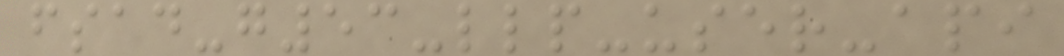fsad-g53-llp-user-api
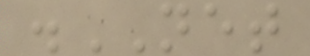.NET
